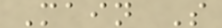Main S
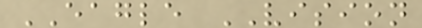EAGLE VISION
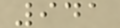941
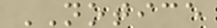NOTICE
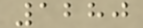1280
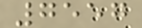7557
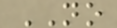NO
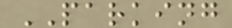PARKING
